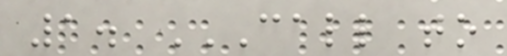1. CALL TO
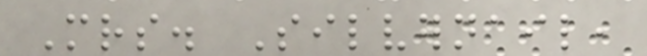Mrs. Silvernail,
